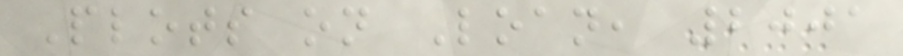Plots on Loan, 2001
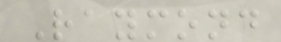Raymond
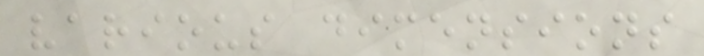various dimensions
